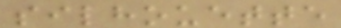silhouette
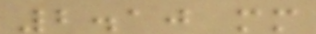2.10 mm
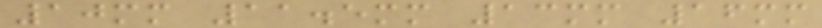10mm 11.5mm 13mm 16mm
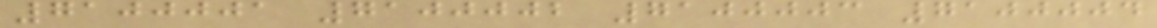7100001 7100002 7100003 7100004
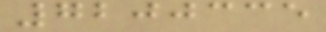7200335
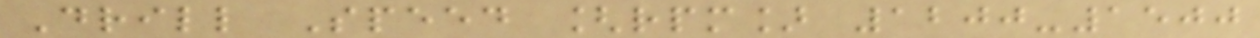Drill Speed [rpm] 1200-1500
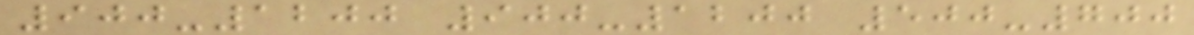900-1200 900-1200 500-700
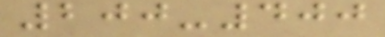200-400
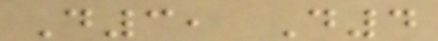D3, D4
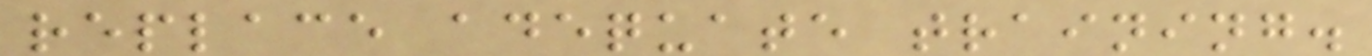replace adequate training.
